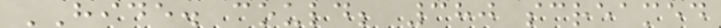HIDE. could; 380 screamed
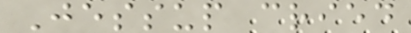Jessup cried
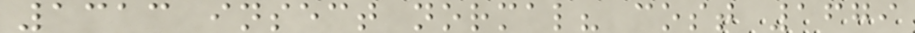1313 insect normal? cost 1679
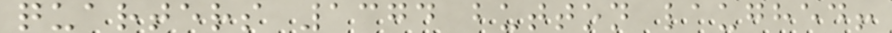quarters 1374 button laughed!
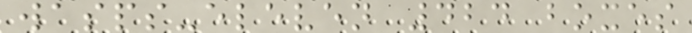wasps-eleven 424 boxes
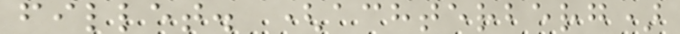fillet. (achterberg)
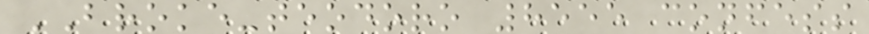BROKE-teodoro 8555 confess
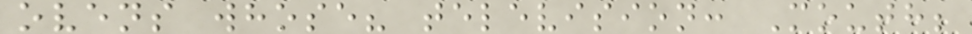ovens whose? television: Mouth;
